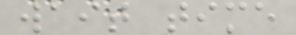wait time
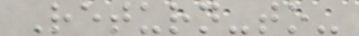Return-to-
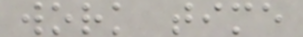work time
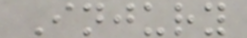Injury
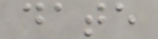date
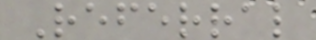Referral
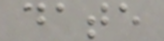date
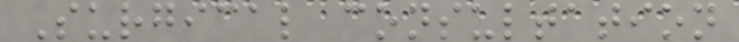Surgical consultation
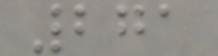271
